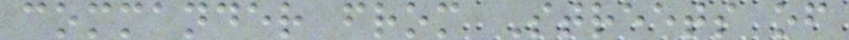commander from Streets of
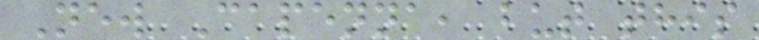New Capenna, but this
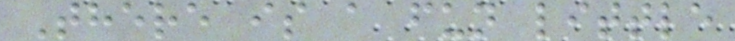There is a fun little
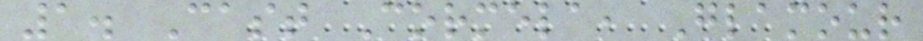1. Cast Cormela, Glamour
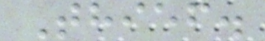Thief.
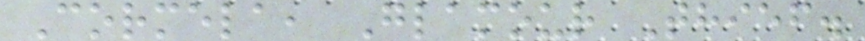Cormela, Glamour Thief.
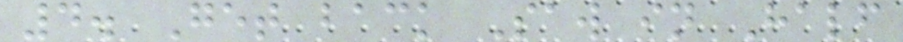4. Get back Saw in Half
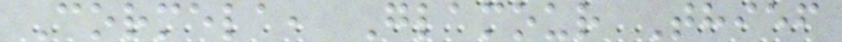Cormela, Glamour Thief
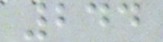244
